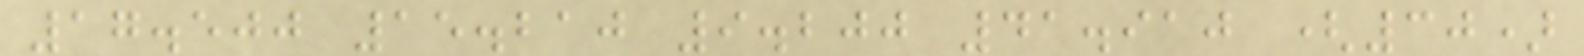17.500 15.210 9.200 41.910 (30)
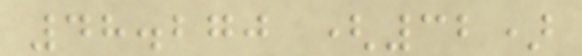48.270 (32)
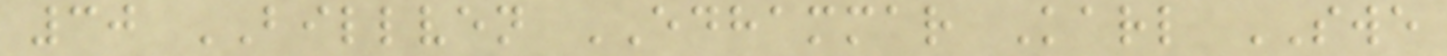30 BILLVEN EDHAMMAR Karl SWE
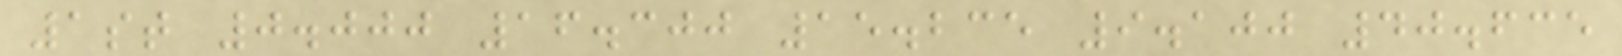1st 0.000 16.300 15.235 9.100 40.635
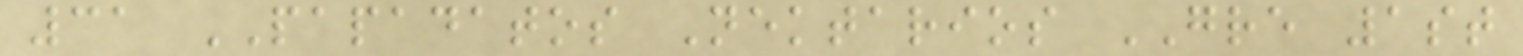31 PAPADATOS Nektarios GRE 1st
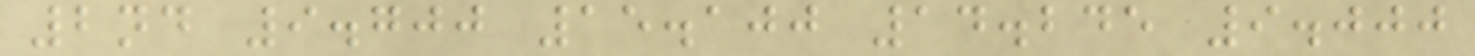2nd 9.700 15.100 14.245 9.000
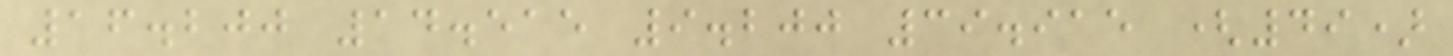16.200 14.515 9.200 39.915 (49)
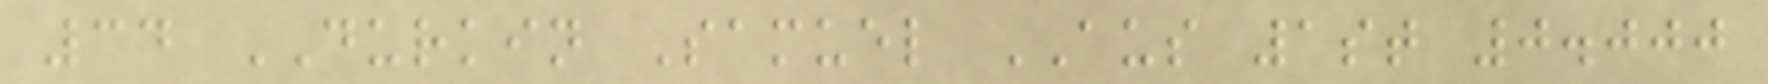34 DURKIN Samuel AUS 1st 0.000
